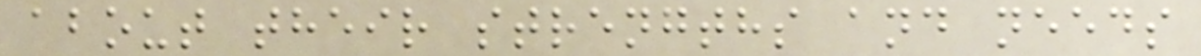about their strengths and needs
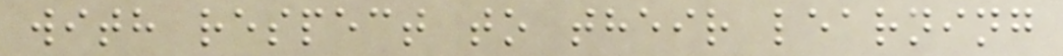with respect to their learning
